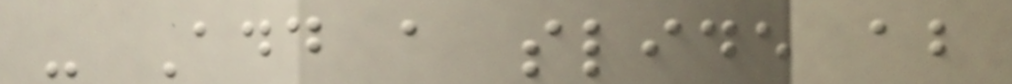- Add a slide about
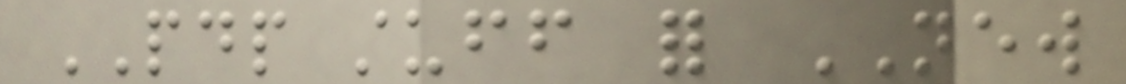PDP stuff for NEW
